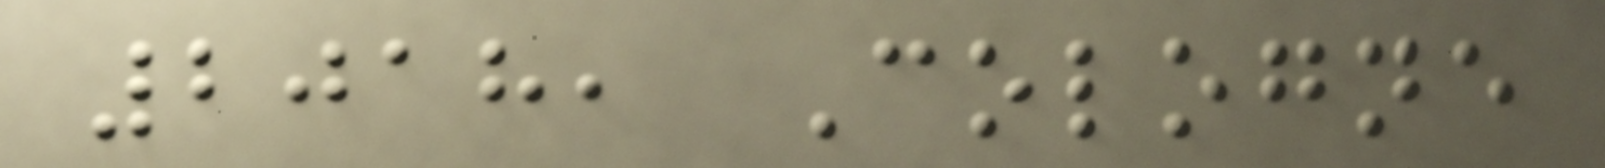2018, Cologne
